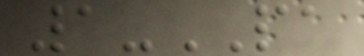1-PA
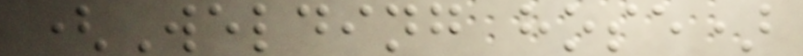(Welding hose)
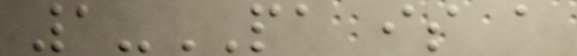1-PA is a
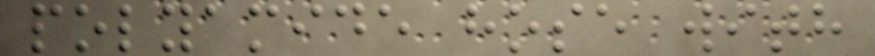polyamide hose with
